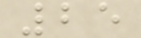25
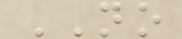NO
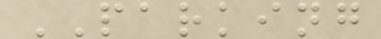PARKING
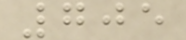705
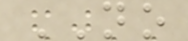NO
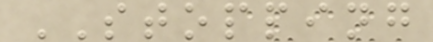STOPPING
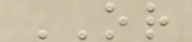OR
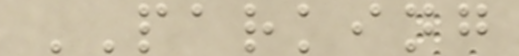PARKING
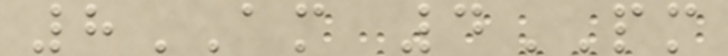8AM 4PM
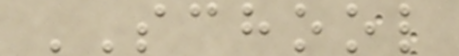SCHOOL
